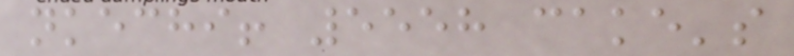nkechi! 5558 cake's
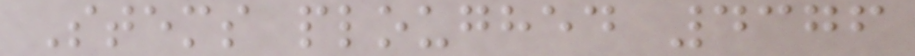Stems ploughed 4376
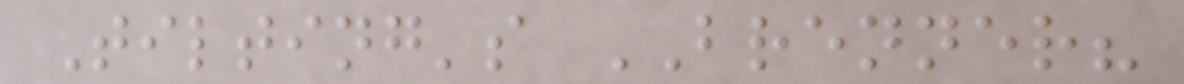Tilting's BRENNER?
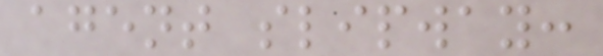agent slipway:
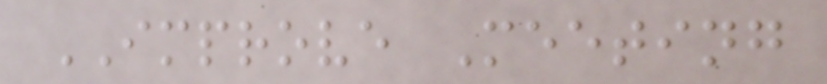IMPROVE Meeting
